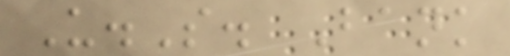U.S. Bank
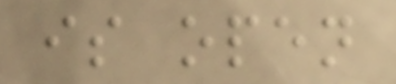is open
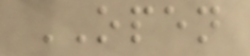OPEN
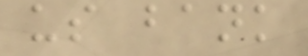us bank
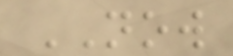NOW
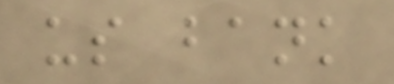us bank
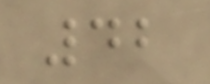42
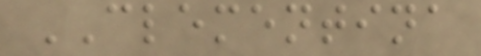CLEMENTINA
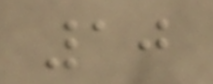10
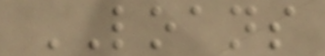LOANS
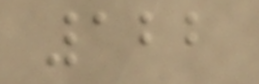122
